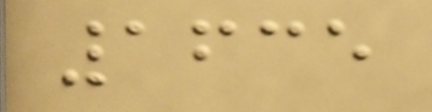1635
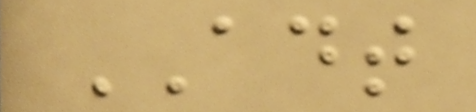ADT
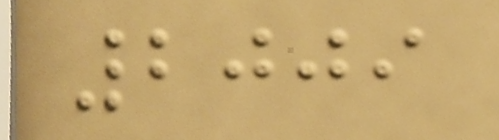2009
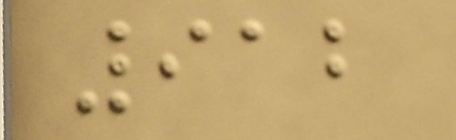912
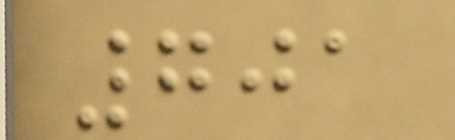701
